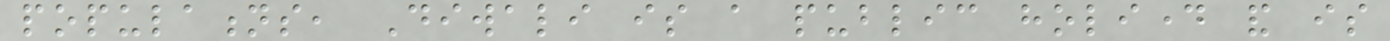populations, Diwali is a public holiday and is
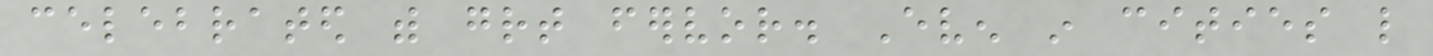celebrated with great fervor. Even in cities like
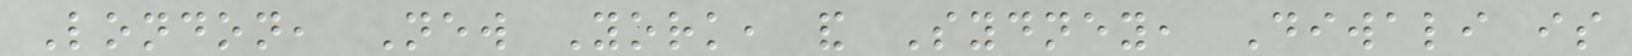London, New York, and Sydney, Diwali is
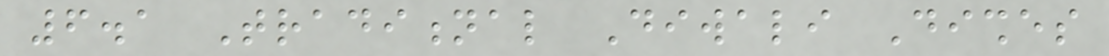6.1 Traditional Diwali Dishes
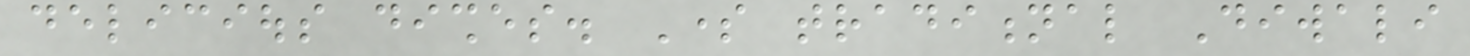delicious dishes. Some traditional Diwali
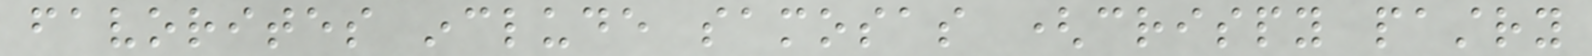favorites include samosas (crispy pastry
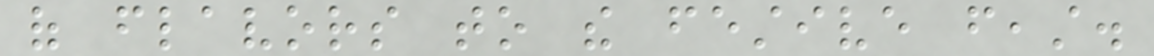of flavors to the festive feast.
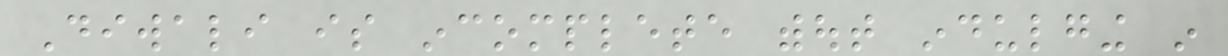Diwali is incomplete without indulging in
